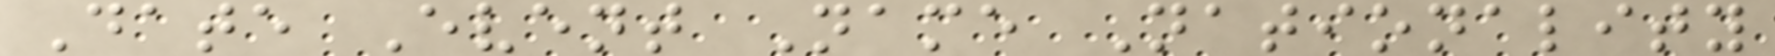Date Event Name Nationality
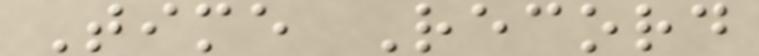Time Record
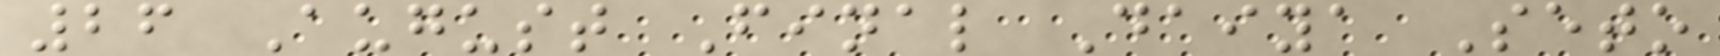26 August Final Daiya Seto
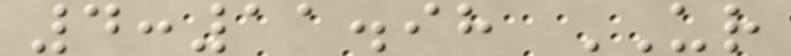4:11.98 UR
